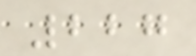227
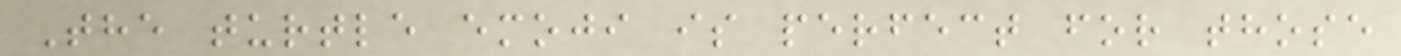The turtle emoji is perfect for those
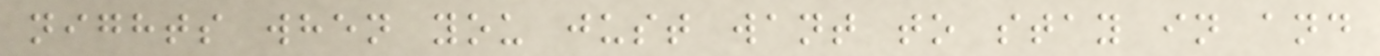nights when you just want to stay in and
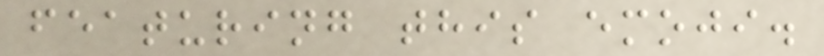featuring this emoji.
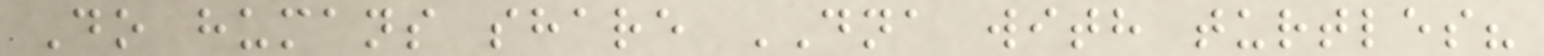Do humans share DNA with turtles?
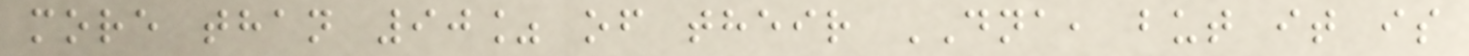more than 90% of their DNA, but it is
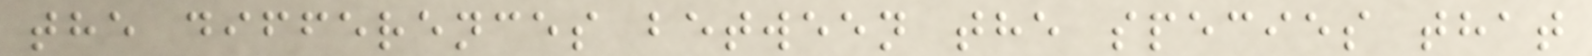the differences between the species that
